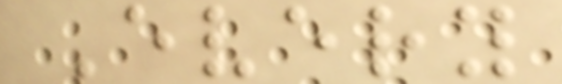Every
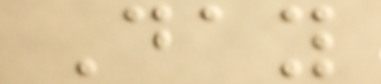Day
